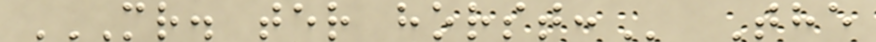MR. TER HORST: The
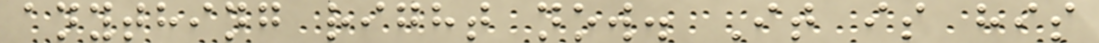anything right now. It is his
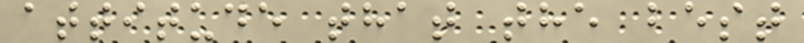attitude that the best
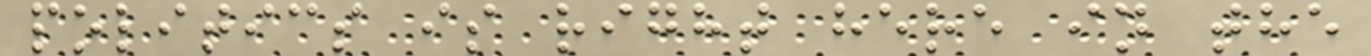politics is right here in the
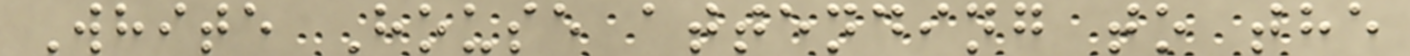White House attending to the
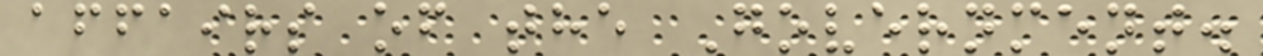affairs of the Government.
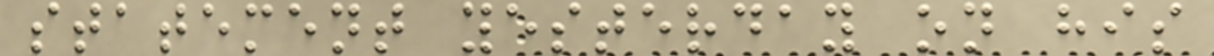statement yesterday on his
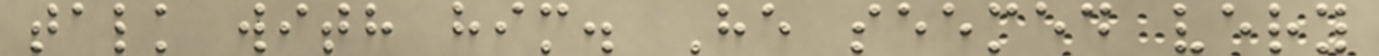talk with him. He seemed very
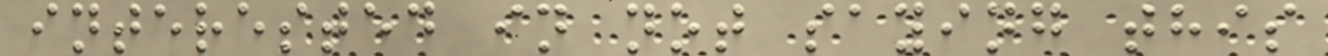interested in not saying this
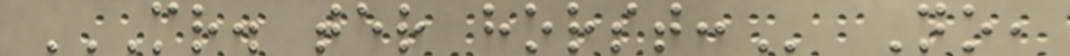MR. TER HORST: No,
